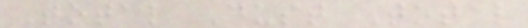Total Dust Total
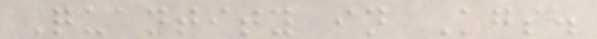Quantity in Kgs.
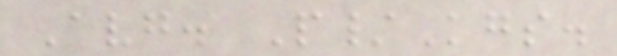Avg. P/Kgs.
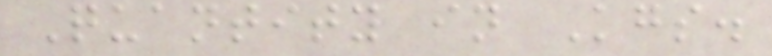Quantity in Kgs.
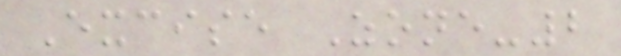Excise Zone-2
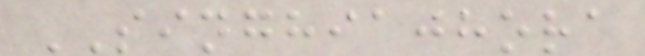SINGHIAJHORA
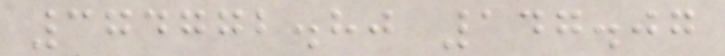374772.80 147.07
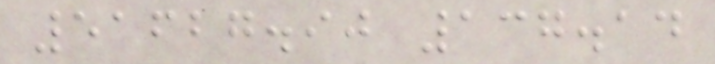51627.90 137.14
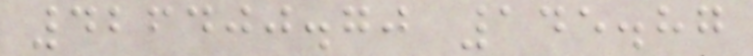426400.70 145.87
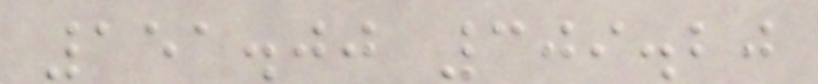151.00 309.20
